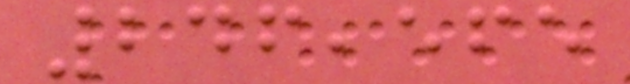246,565
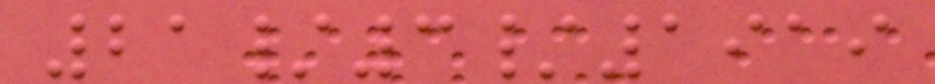21/3/1919
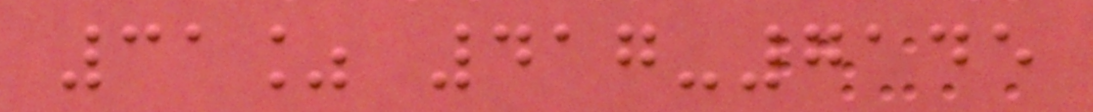31% 417-7145
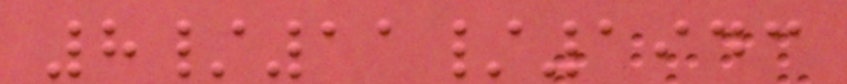8/11/1943
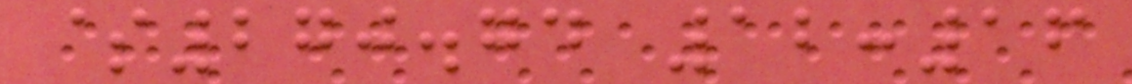$270.74 12:16
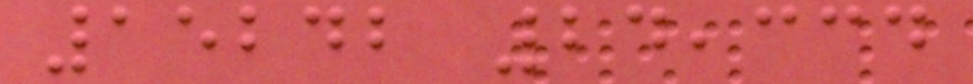15242 24,334
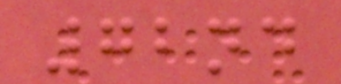72nd
